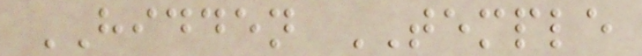HIDDEN TEMPLE
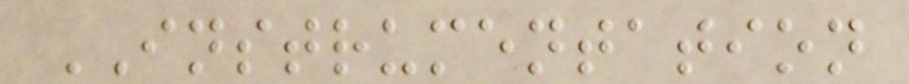INSTRUMENTATION
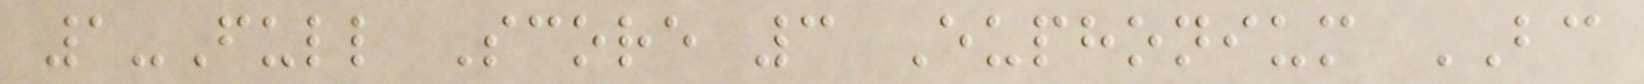1-Full Score 3 Euphonium BC
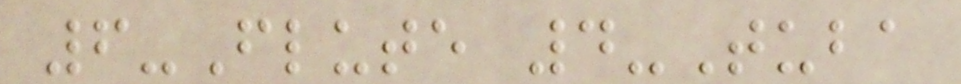6-Flute 4-Tuba
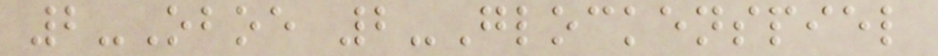2-Oboe 2-Glockenspiel
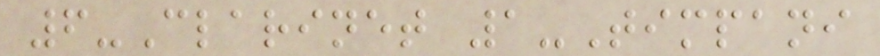6-Clarinet 1-Timpani
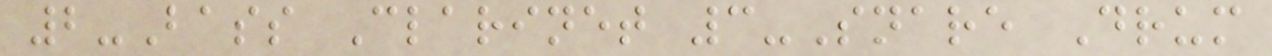2-Bass Clarinet 3-Snare Drum
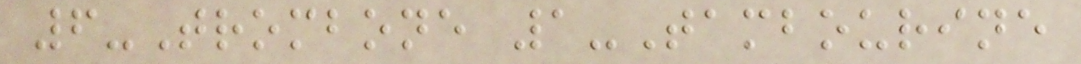6-Trombone 1-Tambourine
